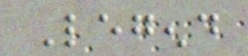Legend
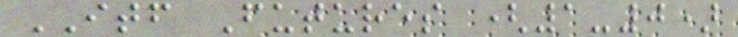ITF Futures (1-0)
